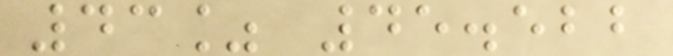43% 45.522
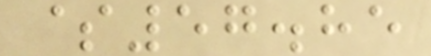$57.85
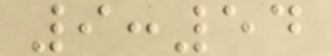9:54
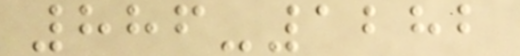886-1282
